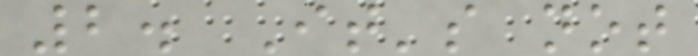2. It's not
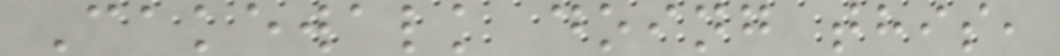Cakewalk doing this,
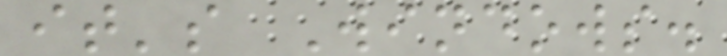it's Windows.
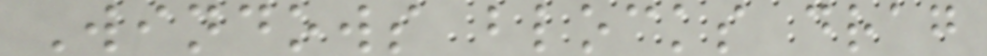Windows blocks drag
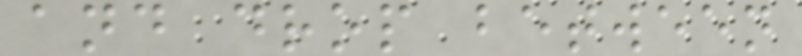and drop between
